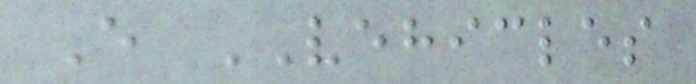E VEHICLES
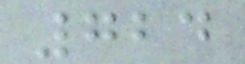724
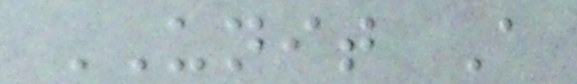UNIT A
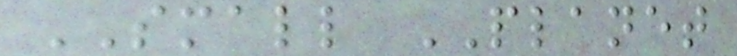SMALL PLANET
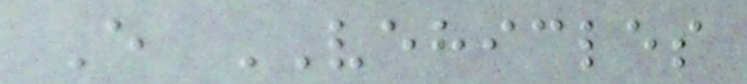E VEHICLES
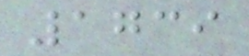1739
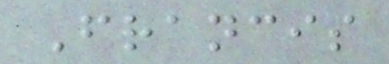Francis
